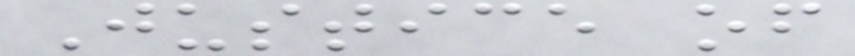Justice of
